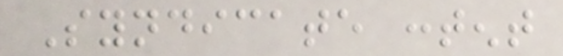Syndicate content
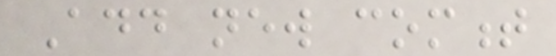Add new comment
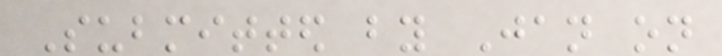Submitted by Jan on
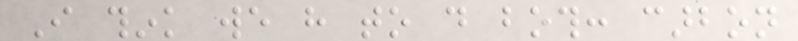I think we have to do both: carbon
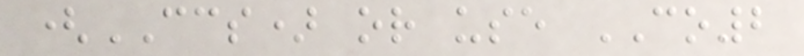(CCS) or use CO2
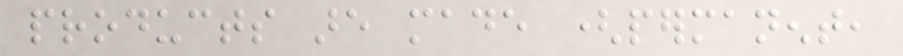products are made (permanent,
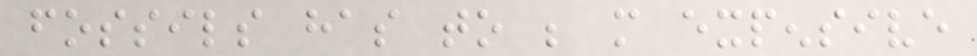fossils has to be more expensive
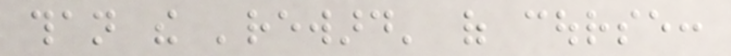than the 'reward' of course:
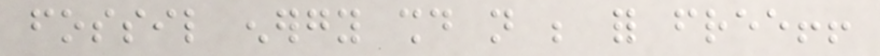fossil energy should not be for free!!
